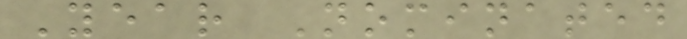Year Nominated
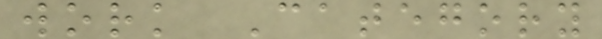work Category
